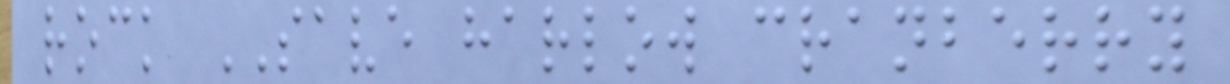rock SAVE harlow cranberry
